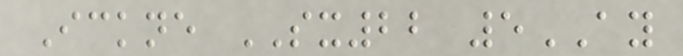Ickne SX22 5AY
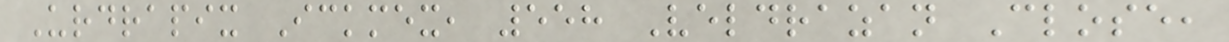Urdrapix Ickmex, 558 Veldrazan Close,
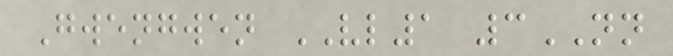Gwengwen VL1 3NN
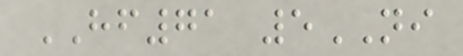HF71 5NI
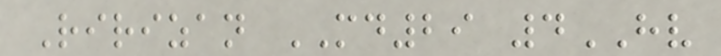Ririzan MD29 4HV
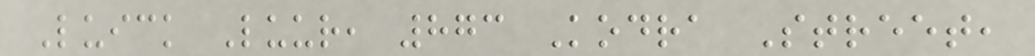Luick Luur, 873 Kodra Street,
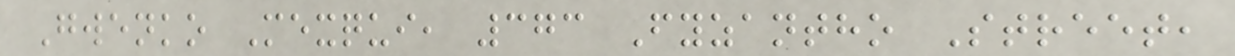Gwenko Mexqui, 373 Fyzantho Street,
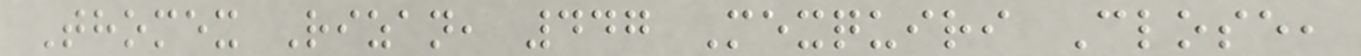Thomex Rizan, 447 Mexquiri Close,
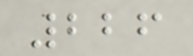226
